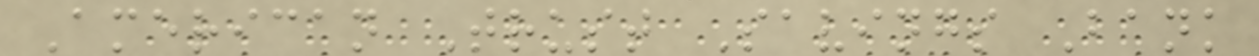American Trust Savings Bank
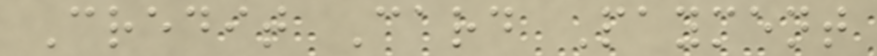Credit Card Payment
